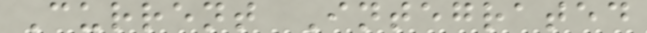Current Integrated
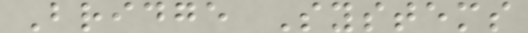Bridge Systems
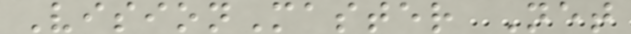VisionMaster Net
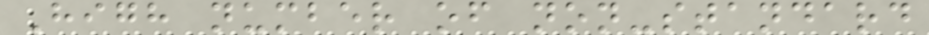High number of non-standard
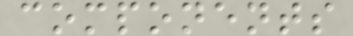components
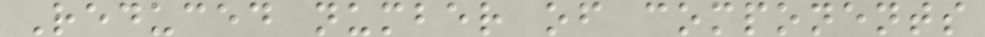Reduced number of components
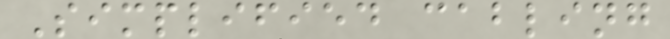Simplified cabling
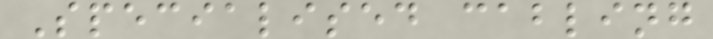Specialised cabling
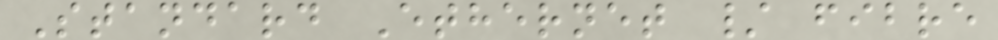Standard Ethernet / fibre
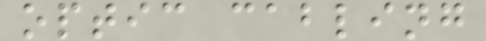optic cabling
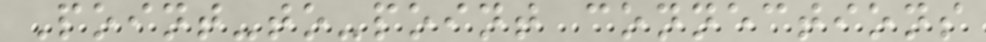Point-to-point connections
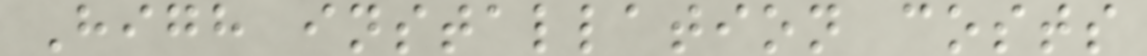High installation costs
